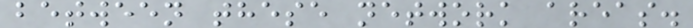between these network areas.
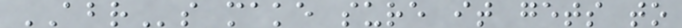ABRs make sure it gets to
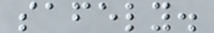safely.
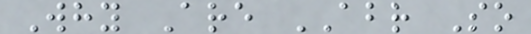Why Are ABR So
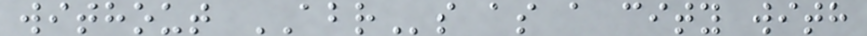without ABRs as a city with
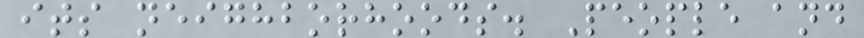its neighborhoods. People and
